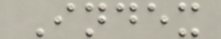Index
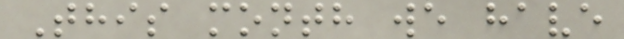This month we have
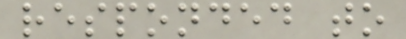responded to
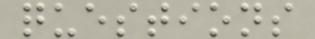questions
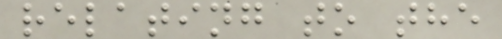relating to the
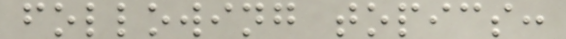following topics:
